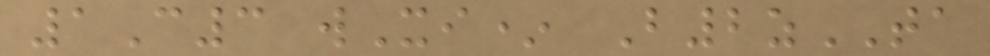1C3 wXi* B2zTA
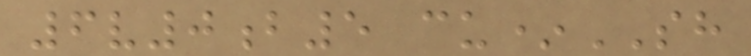6v0b5 cu*SH
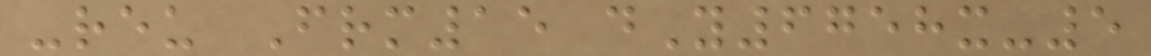-reu Frm15 dY6758x-5
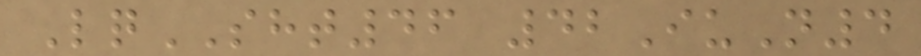LqSHT46 42IuN4
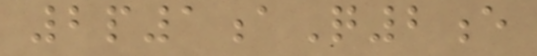2p1aQ2e
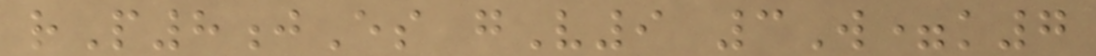rP8jEs gV9 3W=k7
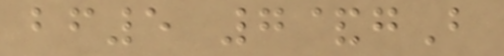bf5 7&gB
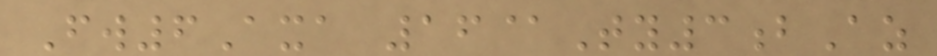Fw6Axa 16@Ty3bAz
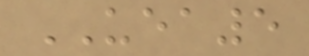UEA5
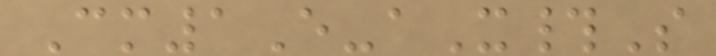Cm1E-aX#S
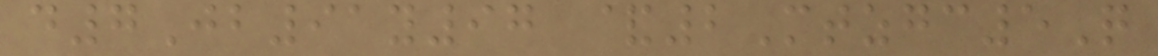d7Jb91y97 &2Mtzgc5Q
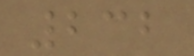232
